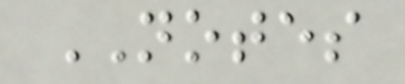NOTES
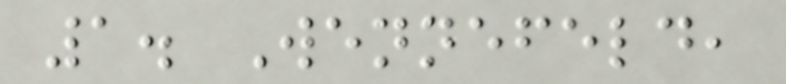1. Wennefeld,
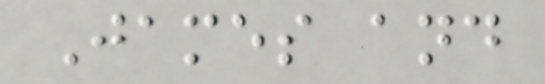James and
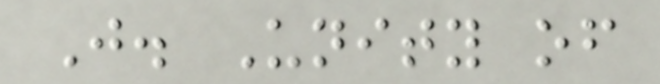J. Unity of
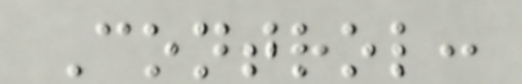Control:
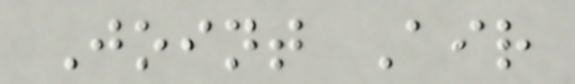Joint Air
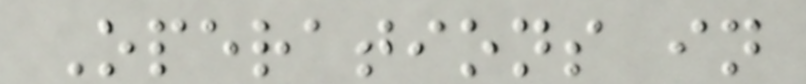Operations in
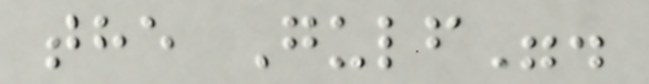the Gulf".
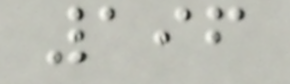196
